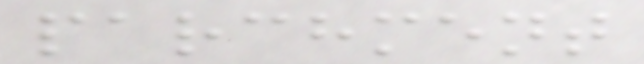parchment
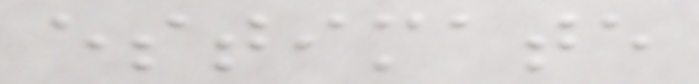estimate
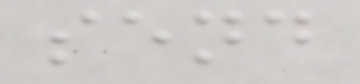send
